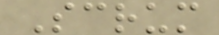Scrum
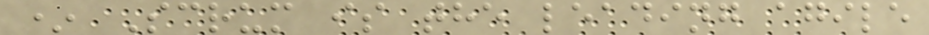* Scrum is the leading agile
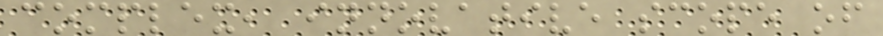complex, innovative scope of
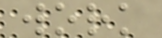work
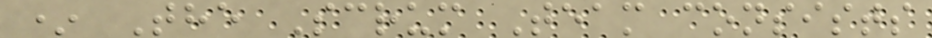* The Scrum Team consists
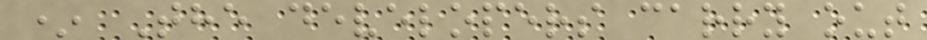* The developers carry out
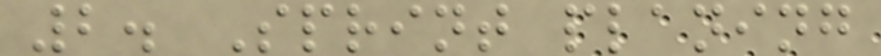2. Sprint planing
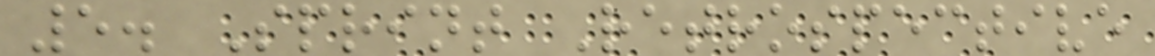5. Sprint Retrospective
